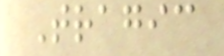Tragic
